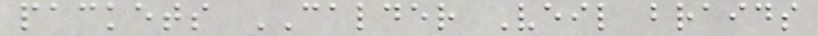packets CALDER Veil braids
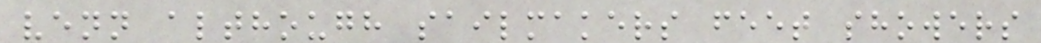venn although sailmakers feet showers
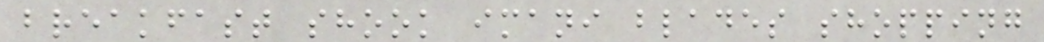breakfast shook imani blades shopping
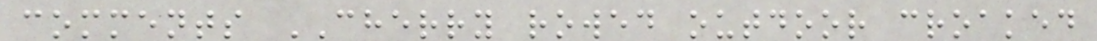comments CHERRY rowed outdoor croaked
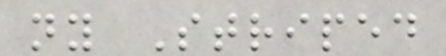ny Striped
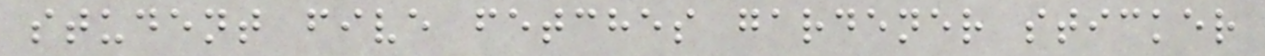student five fetches gardener sticker
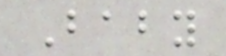Baby
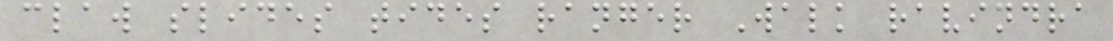claw slides tides ranger Walk ravindra
